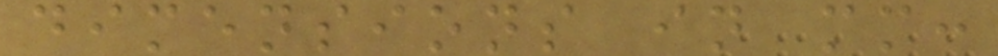dimensions in mm:
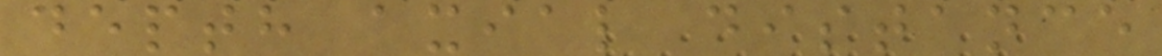depth axial distance
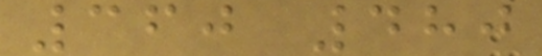360 480
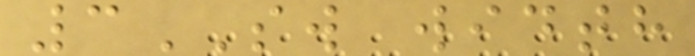3SW width
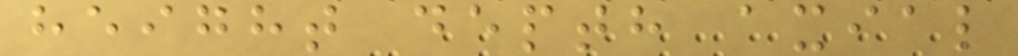height depth axial
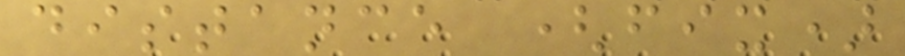distance (fix)
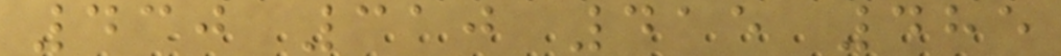430 310 415 485
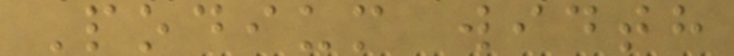Podium width
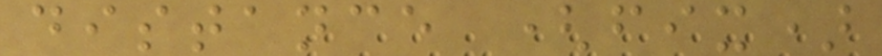distance (fix)
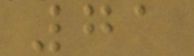71
